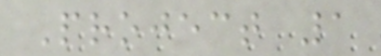Project 1
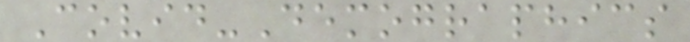Covid-Demographics
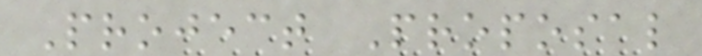Project Proposal
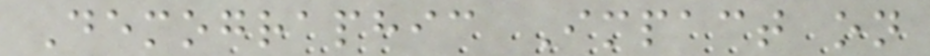Demographic Impact on
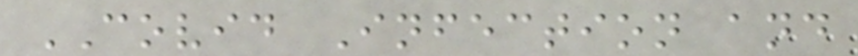COVID Infection and
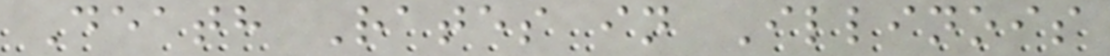Death Rates in Illinois
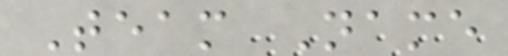Team Name
